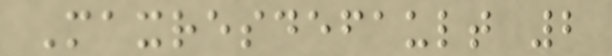Maxresdefault 2
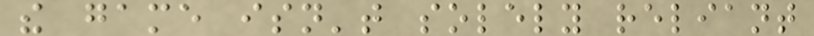the game isn't solely reliant
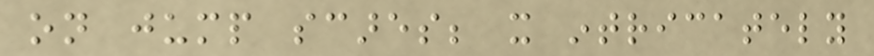on jump scares; it intricately
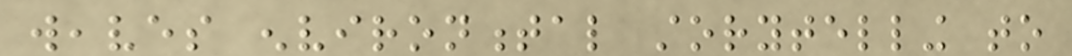weaves environmental storytelling to
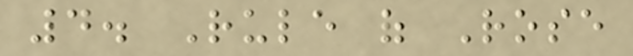4. Rule of Rose
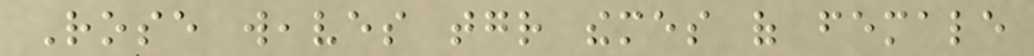Rose weaves together themes of female
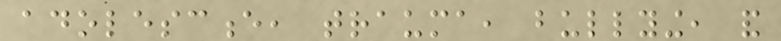adolescence, trauma, bullying, and
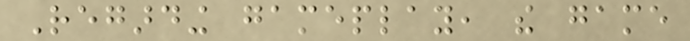Regarding gameplay, the game
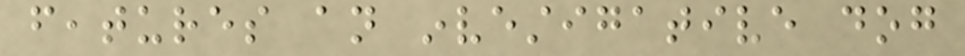features an investigative dog
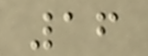16
